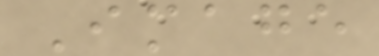Image
